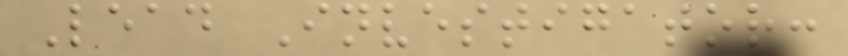Lead Investigator:
